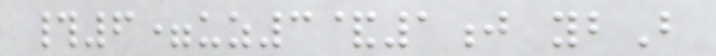#6=uz3&1j ybB
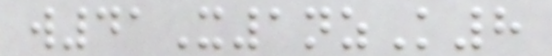w41X1nzK8
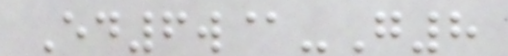Ed6w@-G8
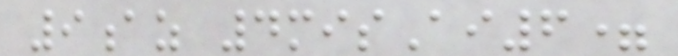9az 4misAi6=
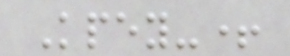Kpey-+
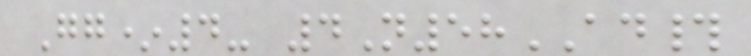Gg*4- 4N58AD#
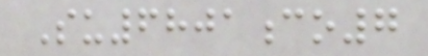Su6801co7
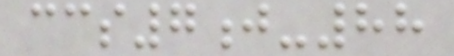ccs7j-88
